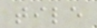tile
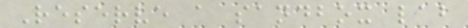Reserve a sandbox lab
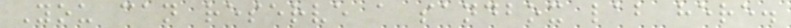You can reserve a sandbox lab here.
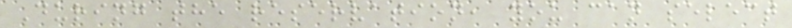During the reservation, you can select
